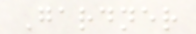Gardner
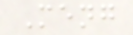Meng
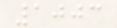1003
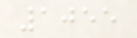1055
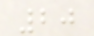20
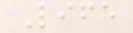Life
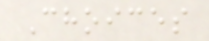Choices
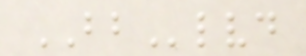BBlvd
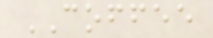COFFEE
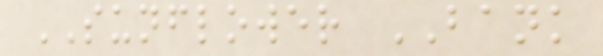SUNFLOWER BANK
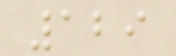129
